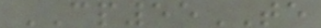CP55TE
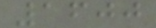1600
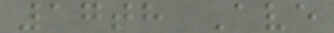17th Ave
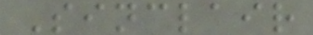Sinclair
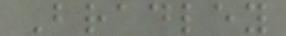Bradley
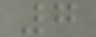7
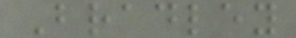Bradley
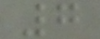7
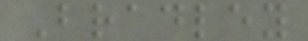Bradley
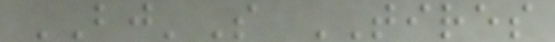BJ'S TIRES
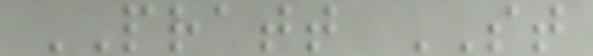PRATT ST
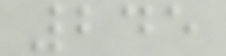245
